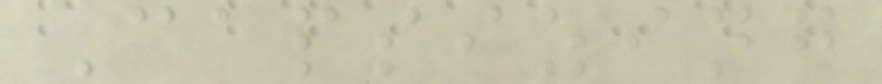Capsizing
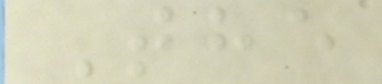The
